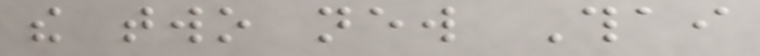the two new Thai
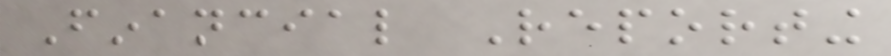Financial Reporting
